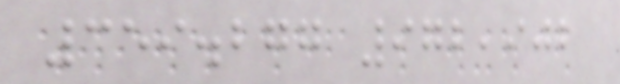359.277 972,902
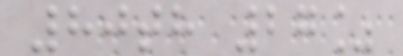80th 27%
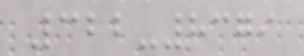322-8379
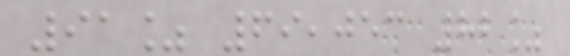91% 69,053 82%
